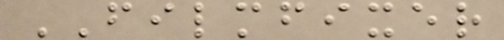FILMFIXER
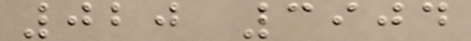020 3904
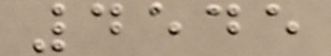4545
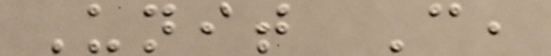Unit C,
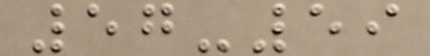57-59
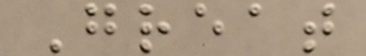Great
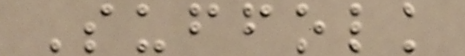Suffolk
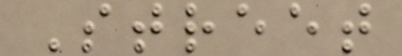Street
